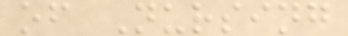of Nursing
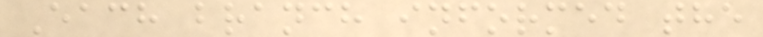Each branch informed the
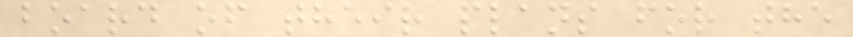board of their plans for the
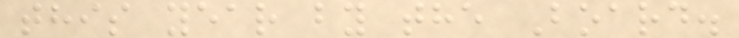this year by the Board.
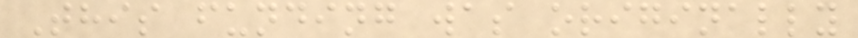This funding was originally
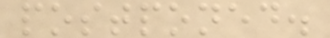postponed.
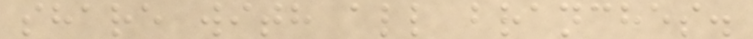share with all branches.
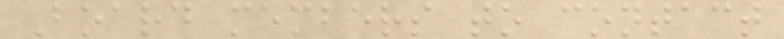Board members to contact
